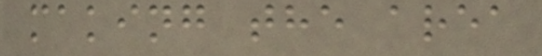making the area
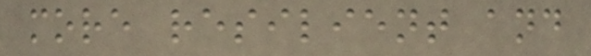more resilient and
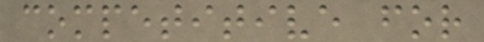competitive for
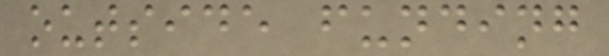outside funding
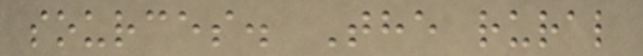sources. The rural
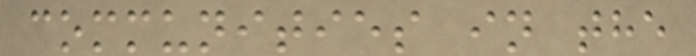communities in the
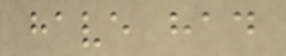have had
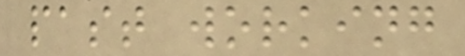past working
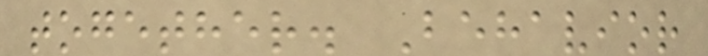together. Behavior
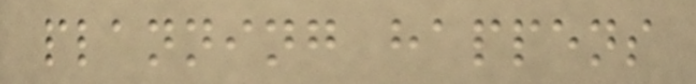planning happens
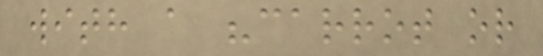with a "carrot or
